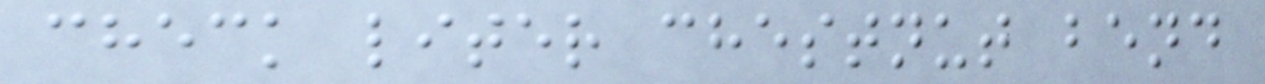check liter chestnut bend
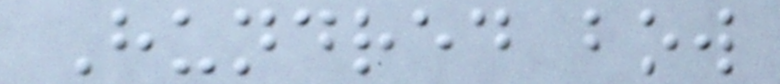Hundred bow
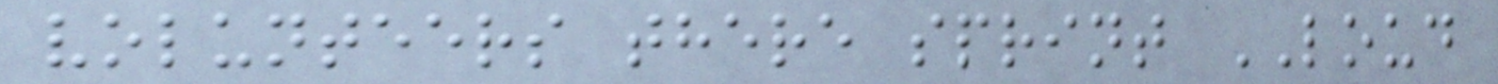volunteers there sprint LOUD
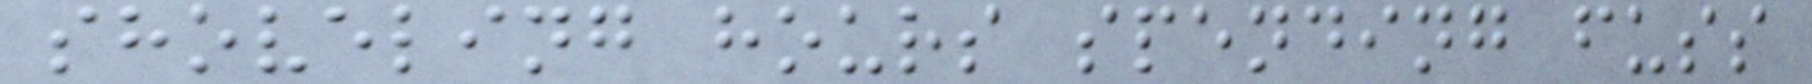shoveling hours spending fuss
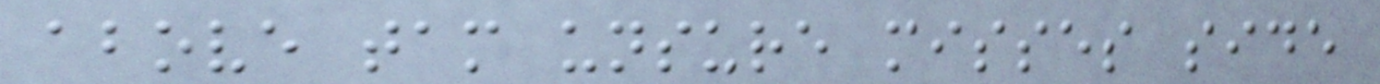above tam unsure misses side
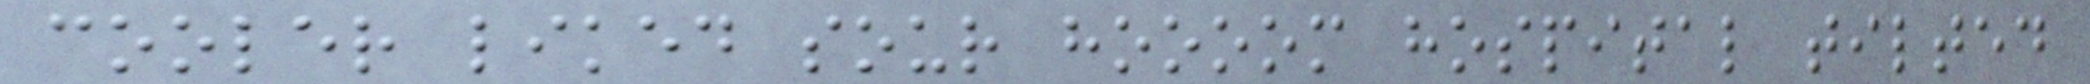cooler liked sour hoooom hospital tilted
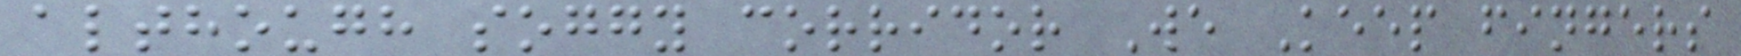although soggy corridor We Keep fingers
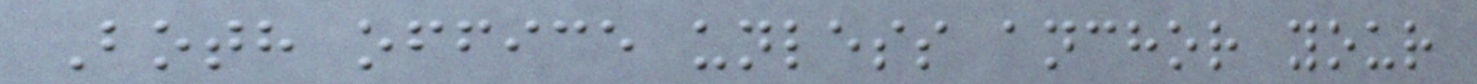Both office unless anchor your
